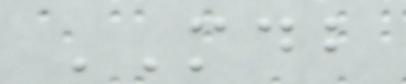MDB
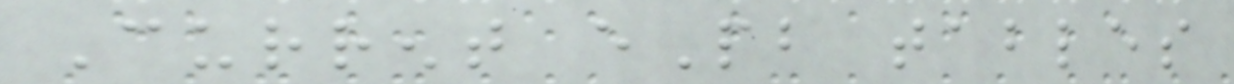Current ePb tables
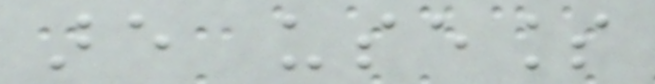are useless
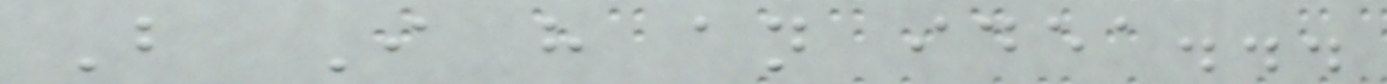But I have an idea...
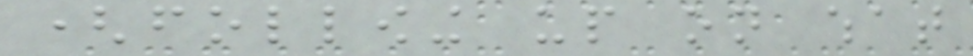(following up on what
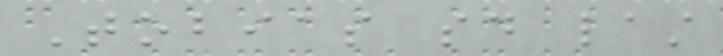Tobias said last
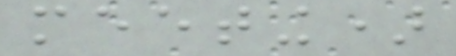meeting)
